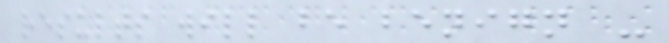results will be benign -
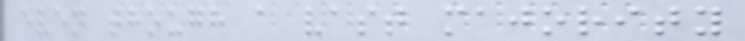even though a vast majority
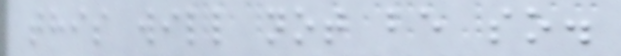this will not be so.
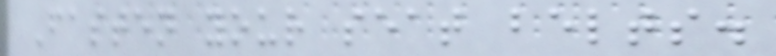Fasten your seat belts.
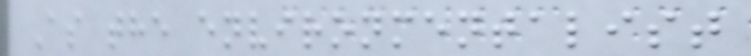As the environmentalist
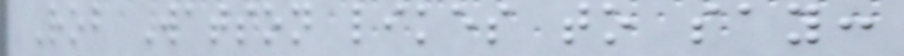Rob Watson likes to say:
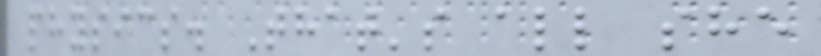physics. That's all she
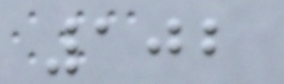102
